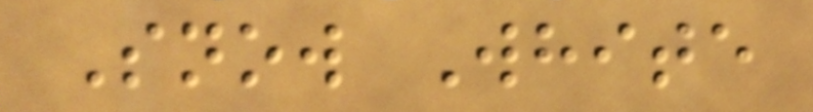Snow White
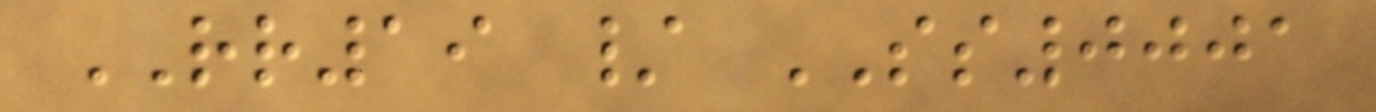RR19 / SS0001
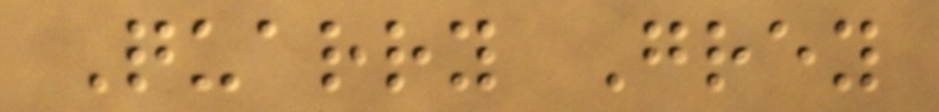Quarry Grey
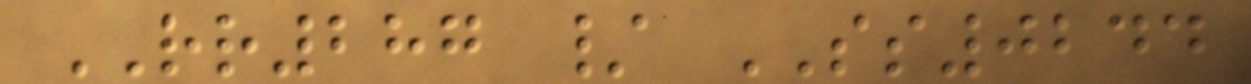RR287 / SS0244
